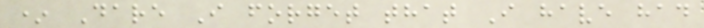* Dare I forget that I have had
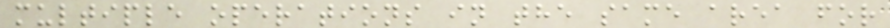multiple operations in the same area for
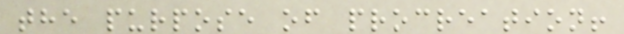the purpose of procreation!
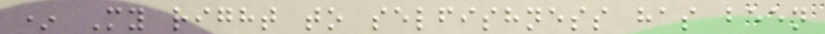* My right to selfishness has been
